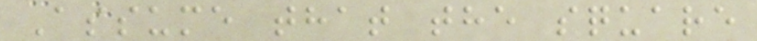Assume that the square
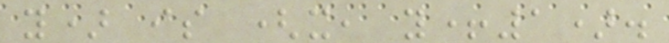y) is (x, y+1).
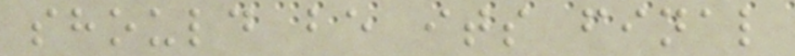should be its final
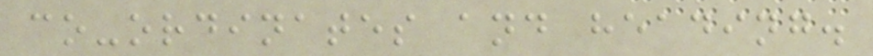co-ordinates and heading.
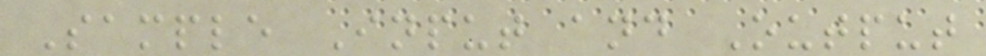Sample Input and Output
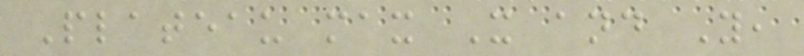Plateau max X and Y,
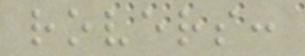rovers:
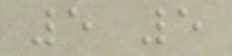5 5
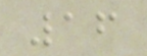16
